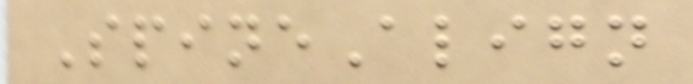SpineAlign
